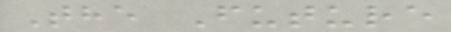The Future
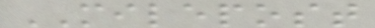MILEPOST
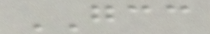GCC
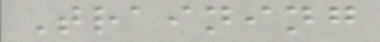Training
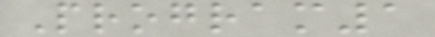Program1
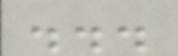...
